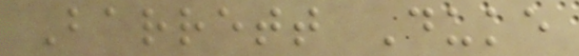Barrett Duke
